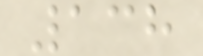138
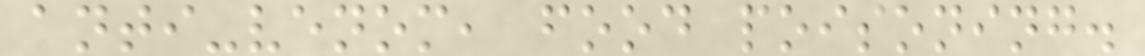anti-venom, food poisoning.
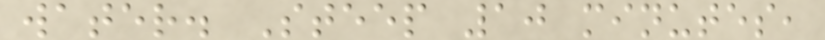water. Steep 10 minutes,
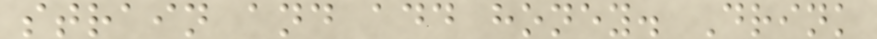strain and add honey. Drink
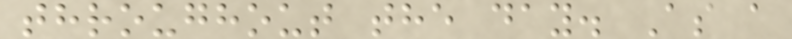throughout the day. As a
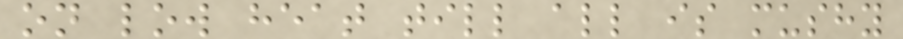on low heat till all is mushy
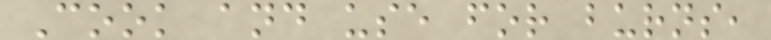Cook and use for burns,
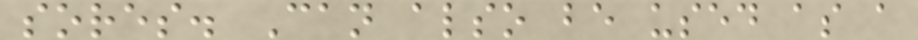sores. Can also be used as a
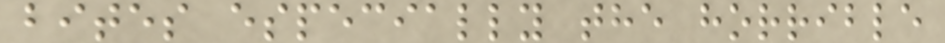bites especially the horrible
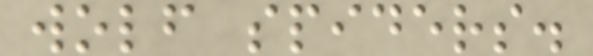wolf spiders.
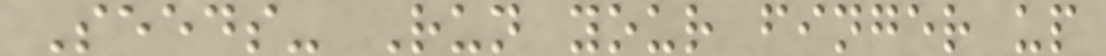Seeds- Run your finger up
